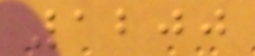1200
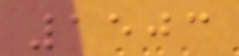1503
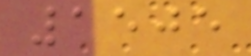1505
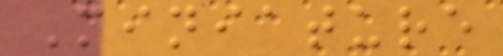Miniature
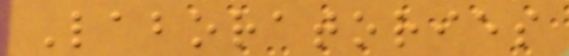Laboratories
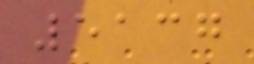5137
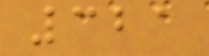321
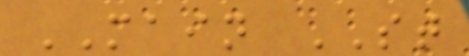MAIN ST
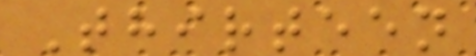Thirteen
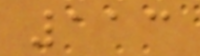113
